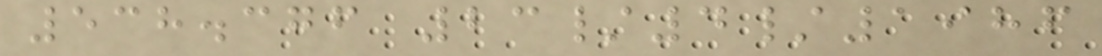538.376 23/4/1986
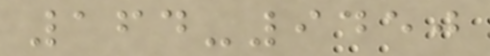164-9450
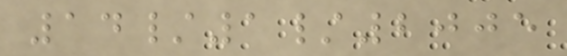14/1/2005
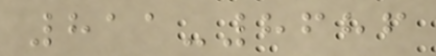811-8686
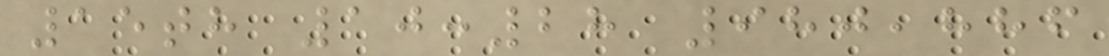15th 10:28 980,886
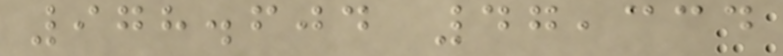978.604 47,334
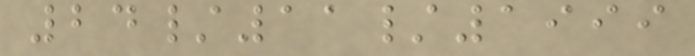24/11/1999
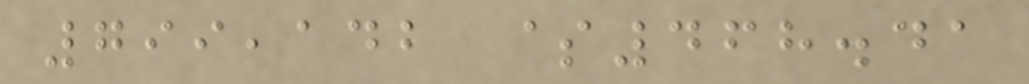799,142 $468.41
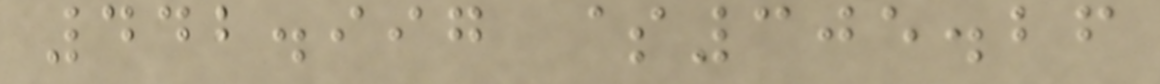442.997 $305.26
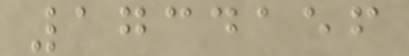1734156
